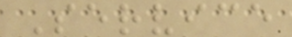Service
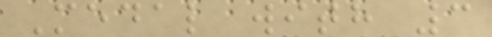Medal with 3
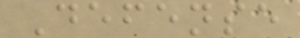Defense
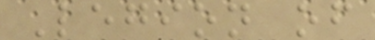Legion of
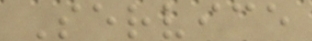Service
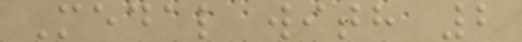Medal with 2
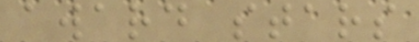award stars
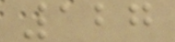127
